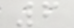6
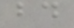bd
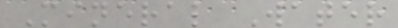Mineral Water
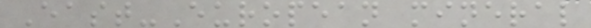East-European mineral
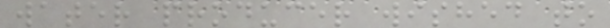water producer wished to
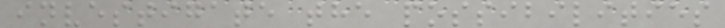investigate the possibilities
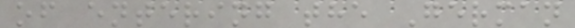of entering the German
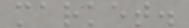market.
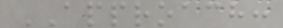APPROACH:
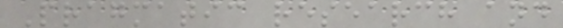Pragmatic research and
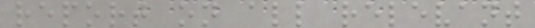report on all relevant
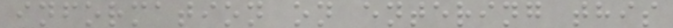information on entering this
